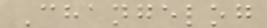Changelog
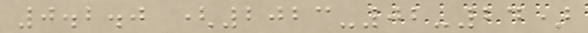0.2.0 (2023-02-24)
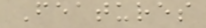Features
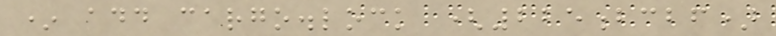* add cargo.lock (225bcbf)
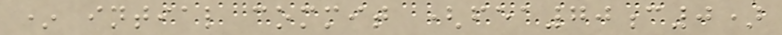* intial commit (fea70c0)
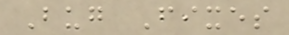Bug Fixes
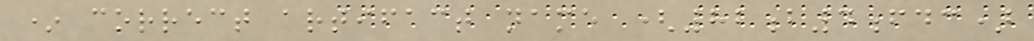* correct artifact name (82b4fdc)
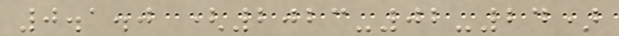0.1.0 (2023-02-24)
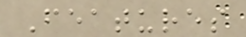Features
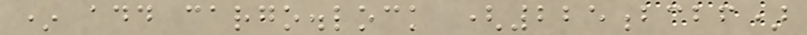* add cargo.lock (225bcbf)
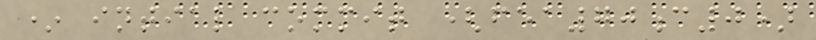* intial commit (fea70c0)
